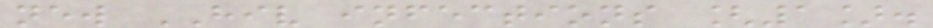new HIV infections [1].
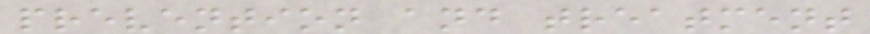prevention and treatment
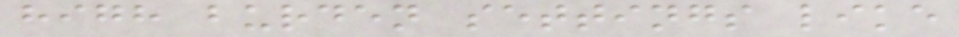high burden settings like
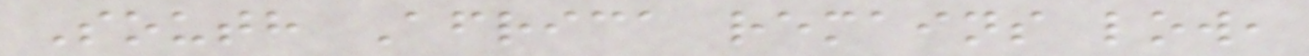South Africa remains low,
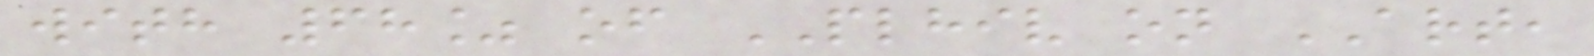with 68% of PLHIV on ART,
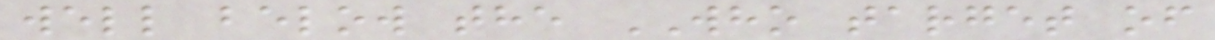well below the WHO target of
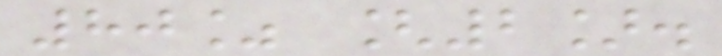80% [2].
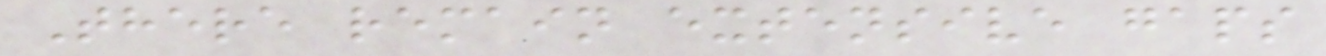There remain extensive gaps
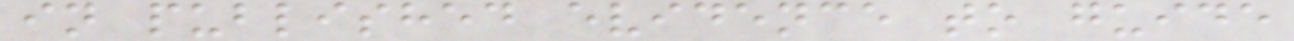in published evidence to guide
